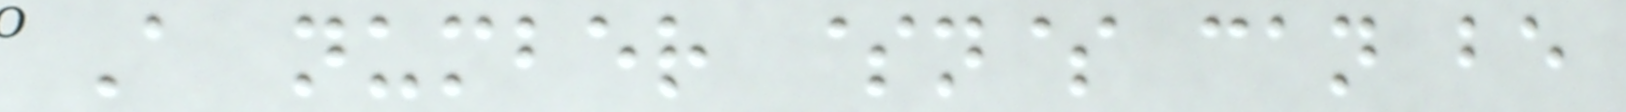A number $n$ can be
